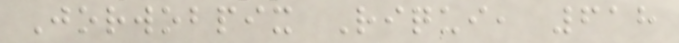Jorwobpix Riqui, 618
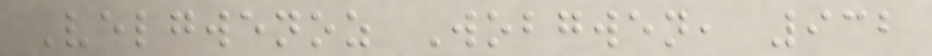Velgwenoz Wobgwen, 932
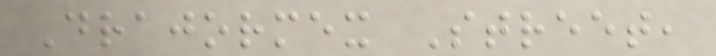Drajormex Street,
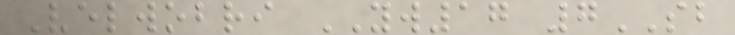Velwobri YW17 7SB
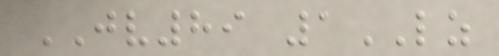JV89 1LZ
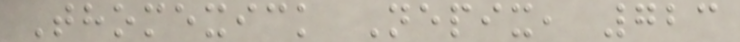Thomexick Nepix, 723
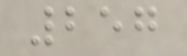257
